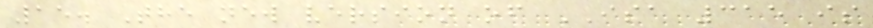15. The new version of ISA 315 is
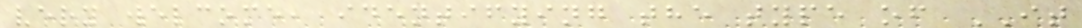very welcome, identifying the type of IT
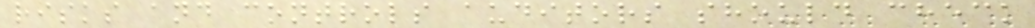risks and controls auditors should check
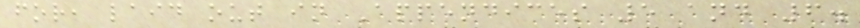for, laid out in Appendices 5 and 6.
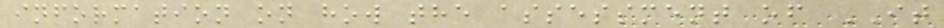information on how the assessment of IT
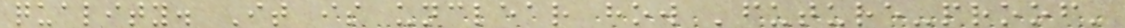quality. It is unclear how 'future-proof'
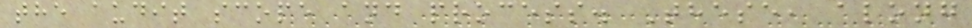the audit scope and process. These, along
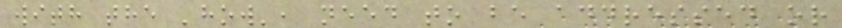with the 'how', need to be addressed or
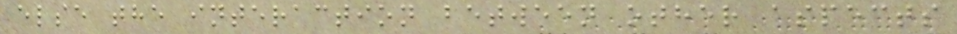else the interaction between other aspects
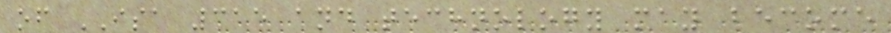of ISA 315 and technology may become
